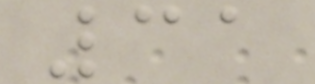31
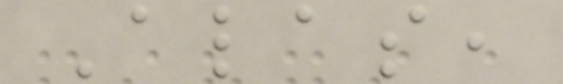Alas,
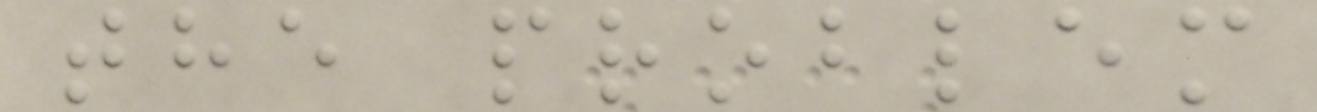the problem
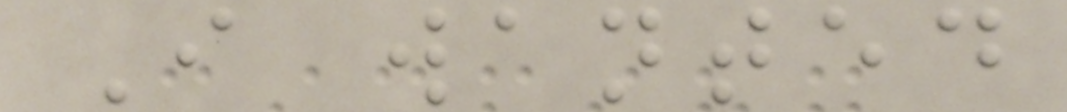I wanted
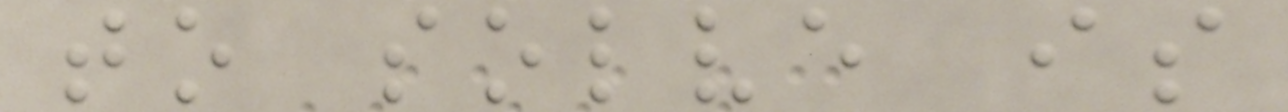to solve is
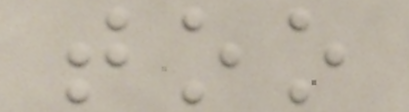too
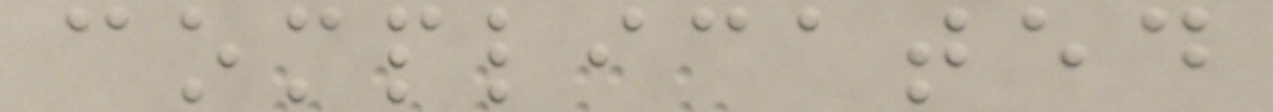complicated
